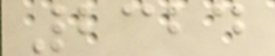2324
